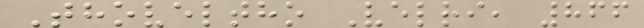Thoveltho Velri, 866
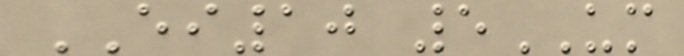EI10 5UM
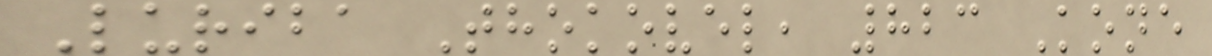Luriba Thokovel, 823 Kone
